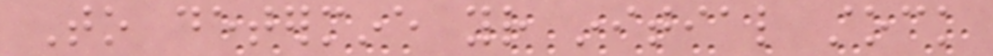To determine your initial stock
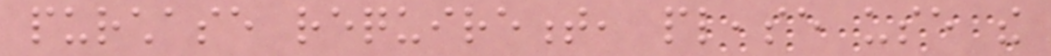purchase requirement, please use the
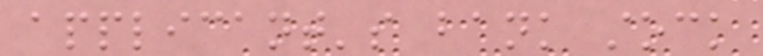applicant's bank stock
